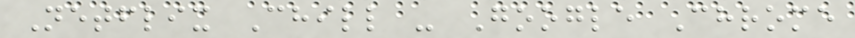Netflix Chill - Google Chrome
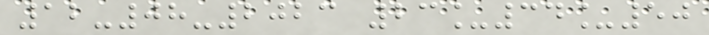12-08-2023 23_34_50
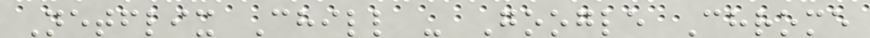Netflix Chill - Google Chrome
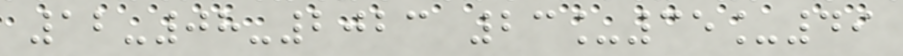12-08-2023 23_35_49
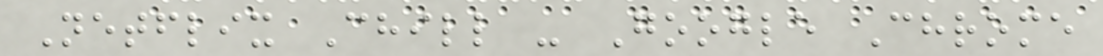Netflix Chill - Google Chrome
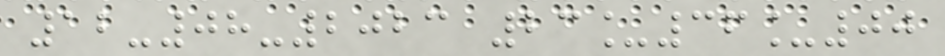12-08-2023 23_36_00
